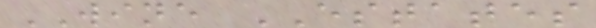WINE ESTATES
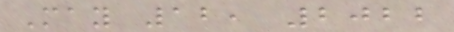May 12, 2022
